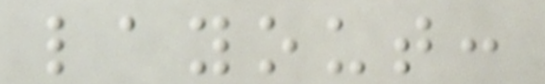layout:
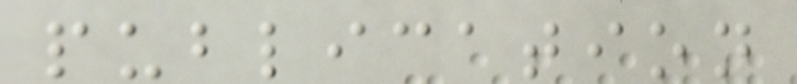publication
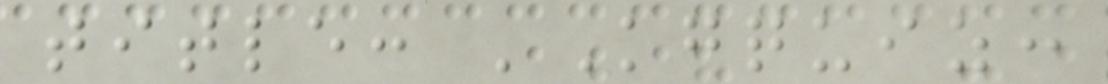title: 'Kgquiz:
